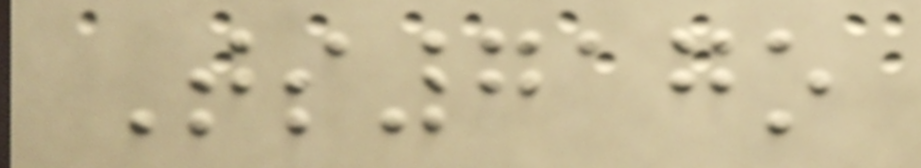Ts717o
